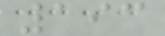193
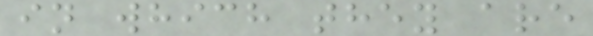in which they are
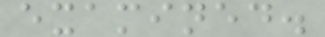examined.
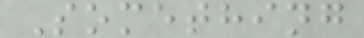Something
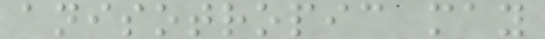anisotropic may
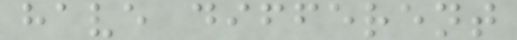have different
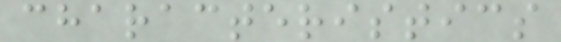characteristics
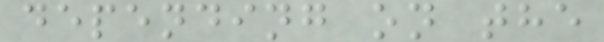depending on the
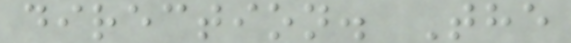direction. The
